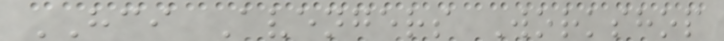HCI Avengers Workshop
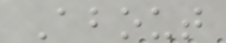About
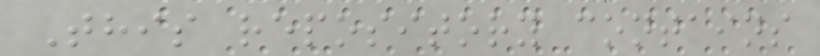This repository contains
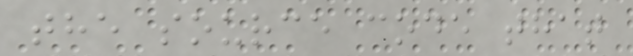the source code that
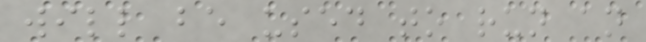will be used to run an
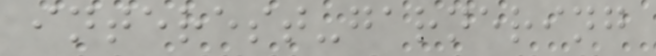interest-garnering
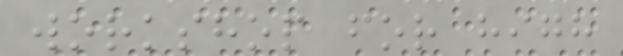workshop for high
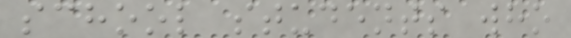school students who
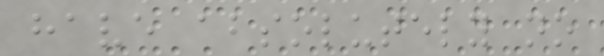have absolutely no
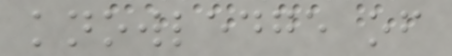knowledge of
